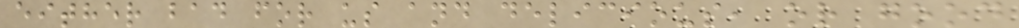either bad for us and delicious, or good
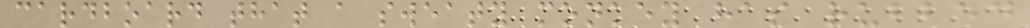cardboard that a sweaty monkey has rubbed
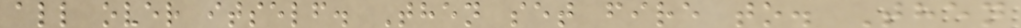all over itself. Then set fire to. Then
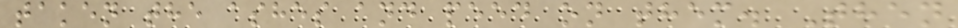taken the ashes and peed on them. Then
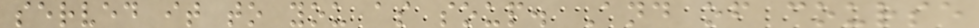served it to you as soup. And of course
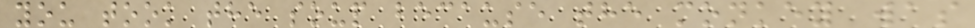you took the soup because the monkey was
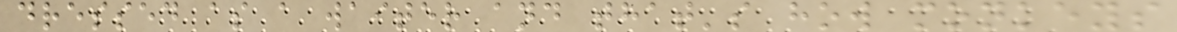dressed as a waiter and that's how monkeys
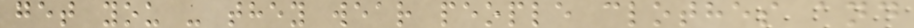get you - they wear people clothes and
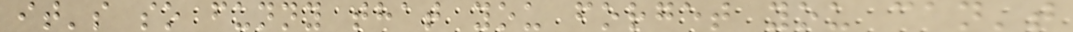it's so funny that you forget you can't
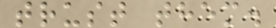trust them.
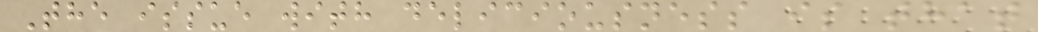The issue with deliciousness is that
